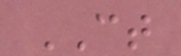CT
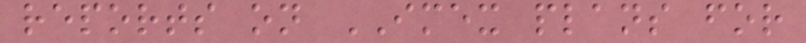reports on IMEX plans for
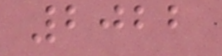2022
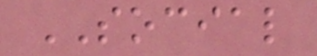SOCIAL
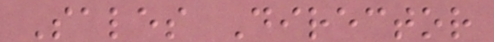Sales Director
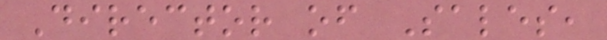Director of Sales,
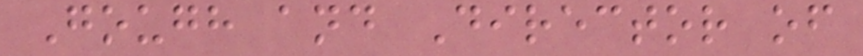Gough and Director of
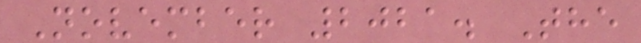November 2021. The
